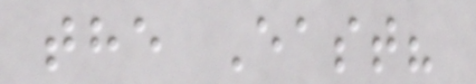the East?
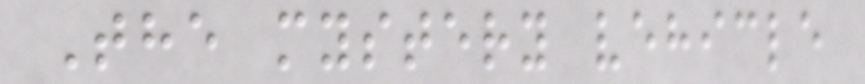The mystery vehicle
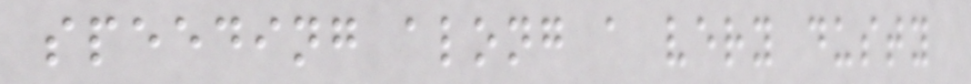speeding along a very dusty
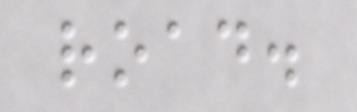road.
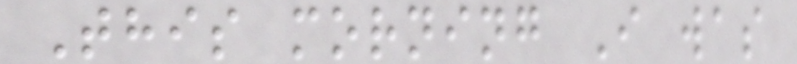This morning I was
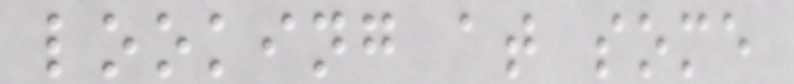looking at some
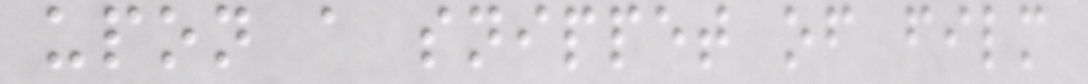upon a snippet of film
